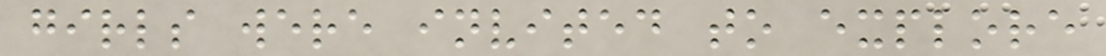girls were invited to explore
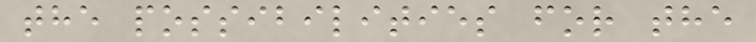the possibilities for the
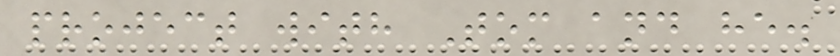project with Tom and he.
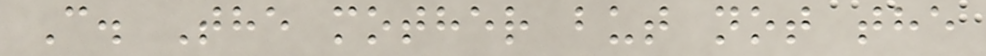C. The mother but not the
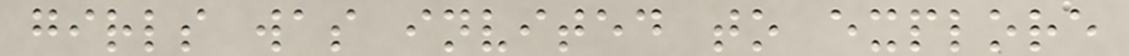girls was invited to explore
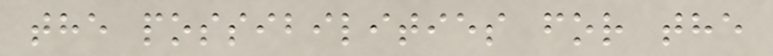the possibilities for the
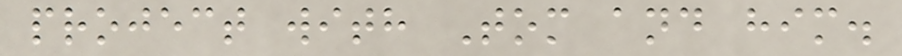project with Tom and him.
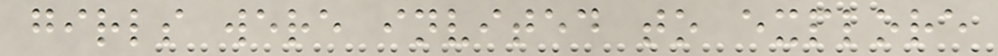girls were invited to explore
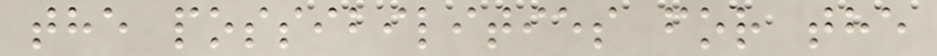the possibilities for the
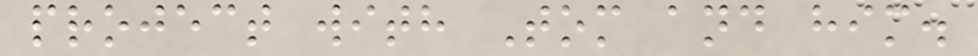project with Tom and him.
